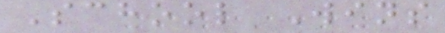School Wins
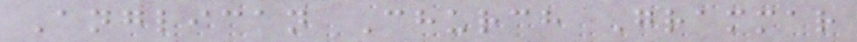Anglican Church Grammar
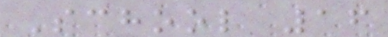School 16
